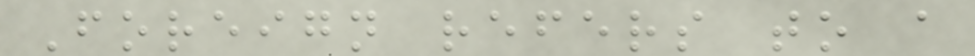Foreign refers to a
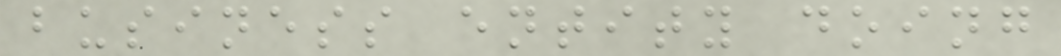business entity doing
